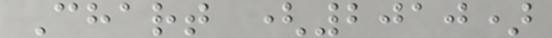Chart (2010)
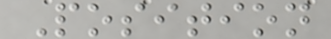Position
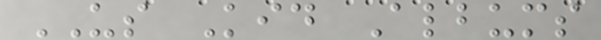US Kid Albums
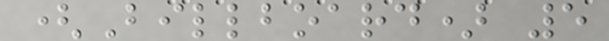(Billboard) 5
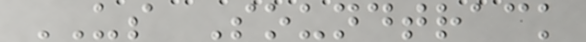US Soundtrack
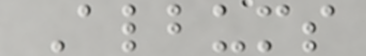Albums
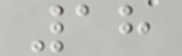18
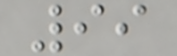99
